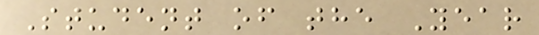Student of the Year
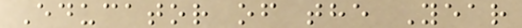Educator of the Year
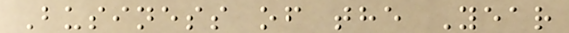Business of the Year
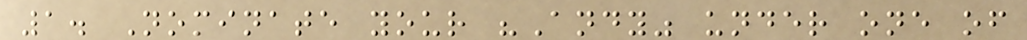1. Nominate your "Andy" under one of
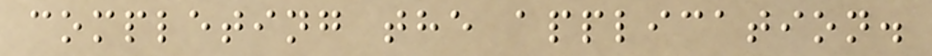completing the application.
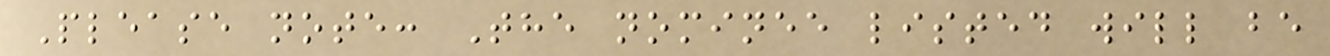Please note: The nominee listed will be
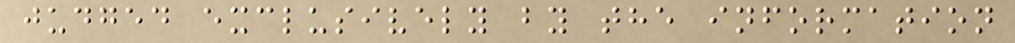judged exclusively by the information
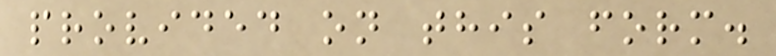provided on this form.
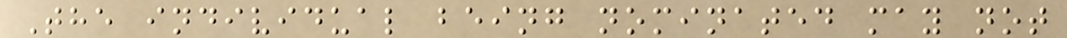The individual being nominated may not
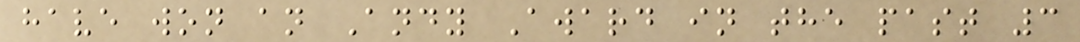have won an Andy Award in the past 3
